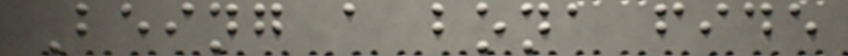Being a bona fide
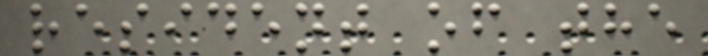resident of the
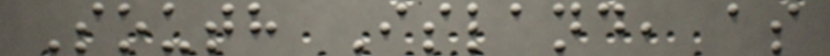South Island, as
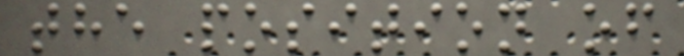the position of
